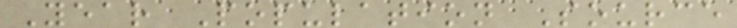Year Population Source
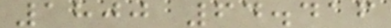1800 64.416
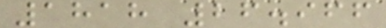1818 26.966
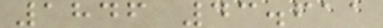1846 43.611
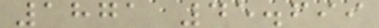1871 45.699
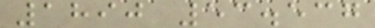1890 53.537
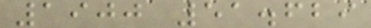1900 51.629
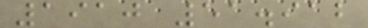1910 51.912
